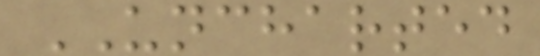UNCHARTED
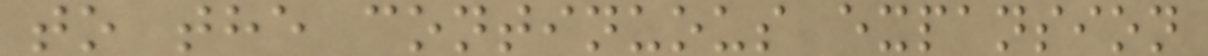to the continuous expansion
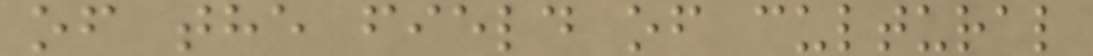of the field of cultural
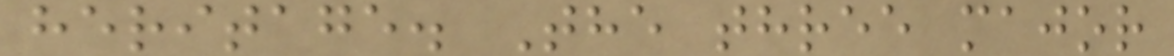heritage. The three major
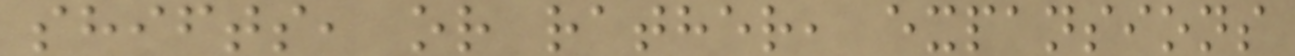shifts, or rather, expansions
